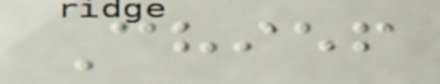Chief
